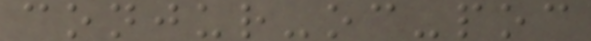conjur-oc-poc
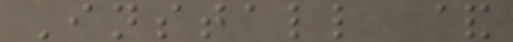Install &
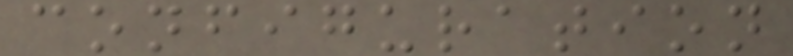configuration
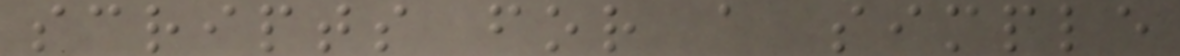scripts for a simple
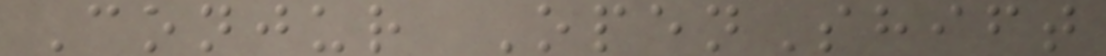Conjur OpenShift
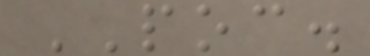POC.
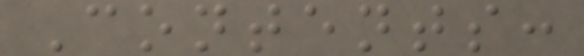Contents:
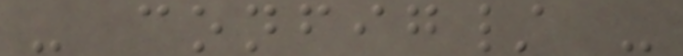- config/ -
